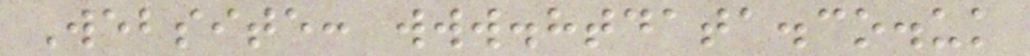Website: www.htdata.co.uk
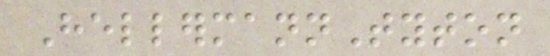HellermannTyton
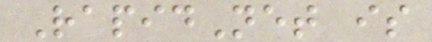RapidNet is
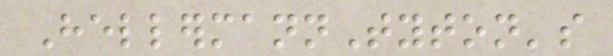HellermannTyton's
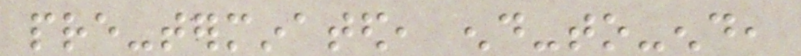pre-terminated, end-to-end,
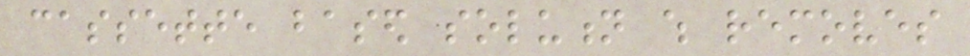cassette based solution which removes
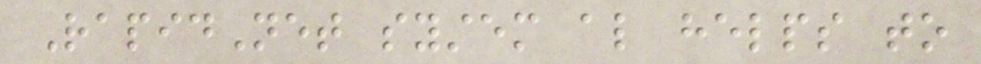RapidNet system also helps to
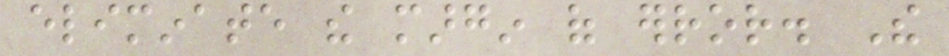eliminate the margin of error. The
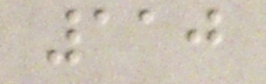110
